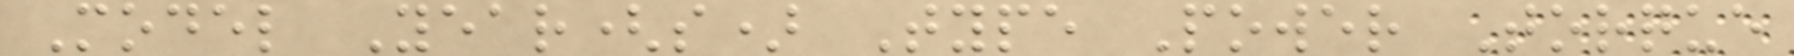Model Year(s) Type Power Torque
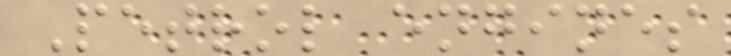Petrol engines
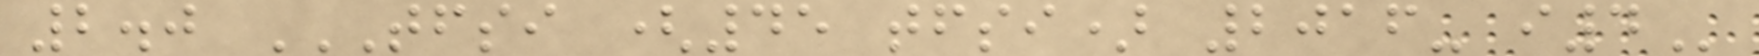2.0 TFSI (45 TFSI) 2016- I4
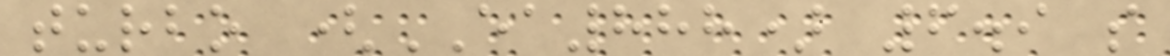turbo (EA888) 6.9 s
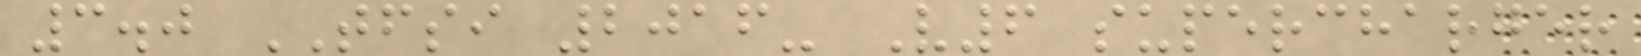3.0 TFSI 2016- V6 supercharger
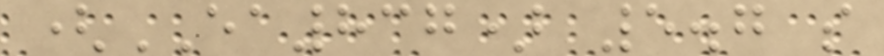(EA837) 5.7 s
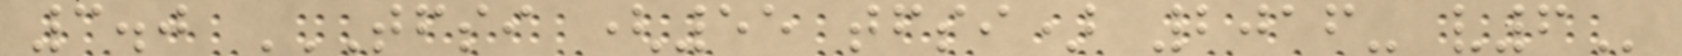3.0 TFSI (55 TFSI) 2016- V6
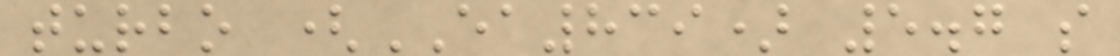turbo (EA839) 5.7 s
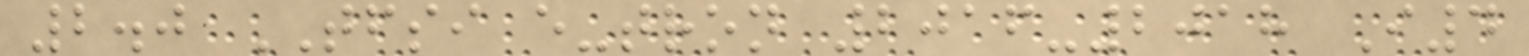2.0 TFSI e-tron 2016-2018 I4
